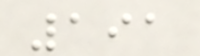191
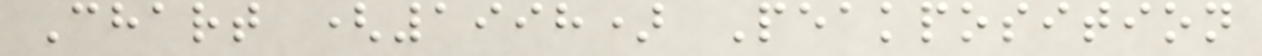Chart (1998) Peakposition
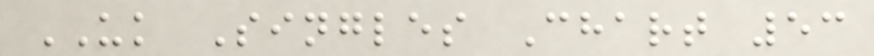UK Singles Chart 53
